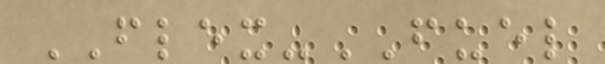FLEX-FUEL
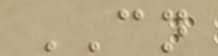CN
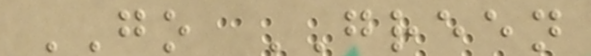GO GREEN
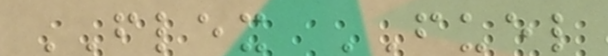FLEX FUEL
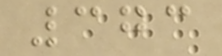373
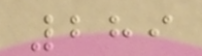289
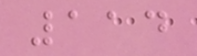114
